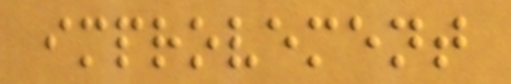improvement
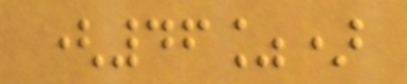(46%)
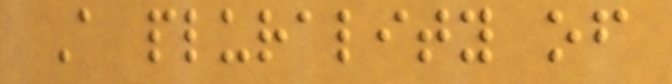A plurality of
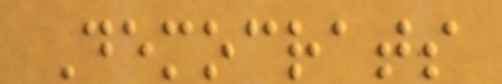Democrats
